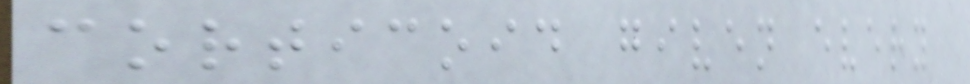corticoid given every
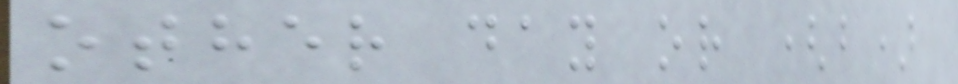other day or (b)
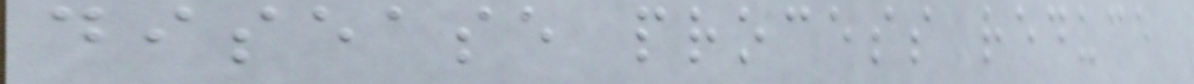disease process reduce
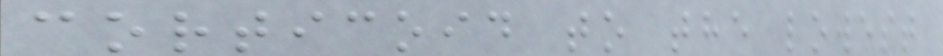corticoid to the lowest
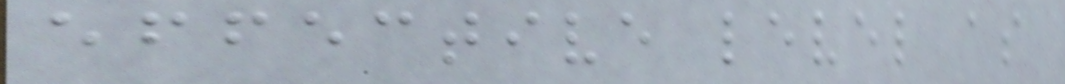effective level as
